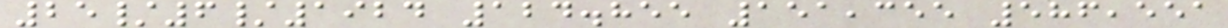25/6/1924 124.855 151,355 586,551
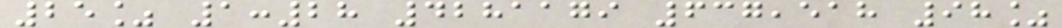25% 1:28 4281179 637,518 98%
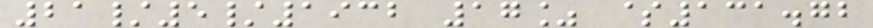21/5/1932 17% $131.72
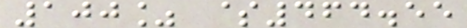100% $464.55
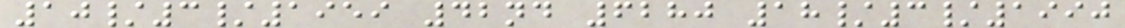10/3/1959 42nd 6280 18/3/1990
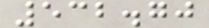532.70
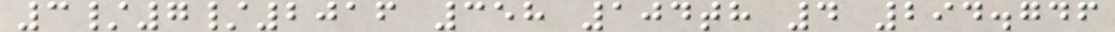3/7/2016 358 104th 4 294.746
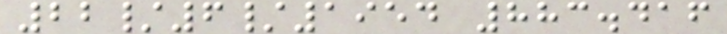22/6/1954 883.416
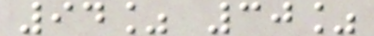94% 30%
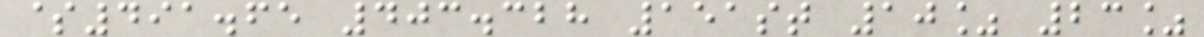$491.65 403.328 151st 10% 23%
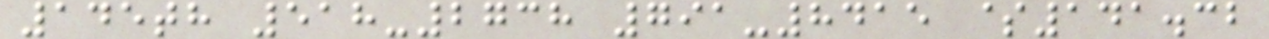145th 518-2738 791-8415 $141.32
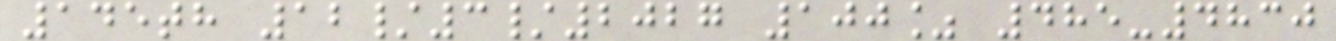145th 12/3/2027 100% 485-4830
